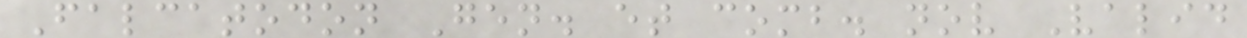Falcatodon Gen. et comb. nov Valid
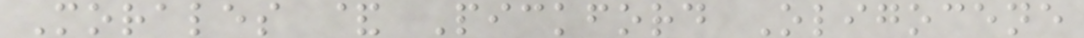Morales & Pickford Oligocene
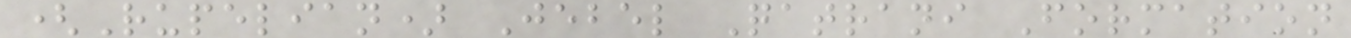(Rupelian) Jebel Qatrani Formation
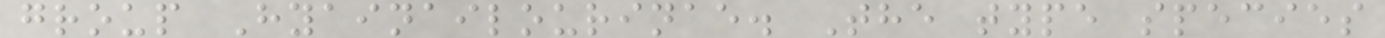group Hyainailourinae. The type species
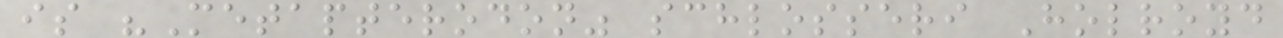is "Metapterodon" schlosseri Holroyd
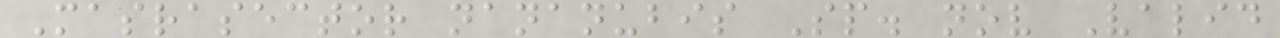Masrasector nananubis Sp. nov Valid
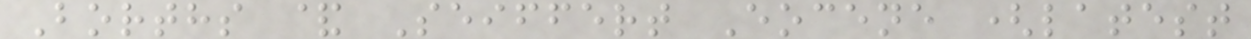Borths & Seiffert Eocene (latest
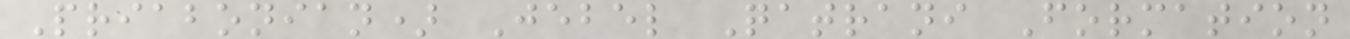Priabonian) Jebel Qatrani Formation
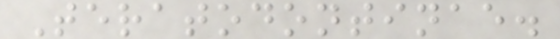Teratodontinae.
